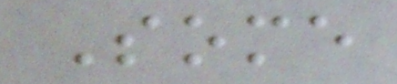Some
